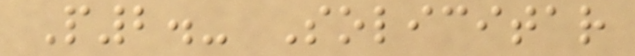P2.- Solicitar
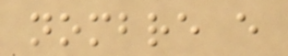nombre e
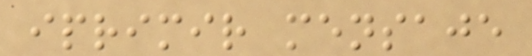iprimir mensaje
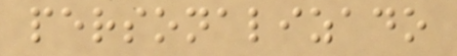personalizado
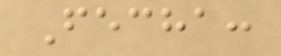Fecha:
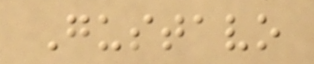Gustavo
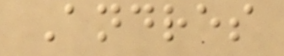Andres
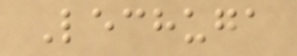Lechuga
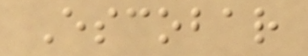Escobar
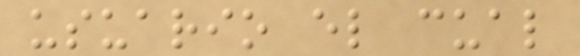usuario el cual
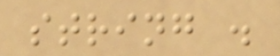string .
